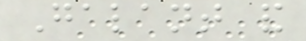Galant and
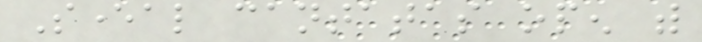Several cantatas open with
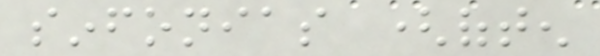sinfonias (often
